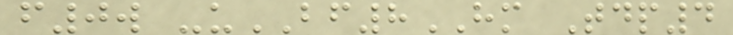f0w -uBF8HM Tdp4
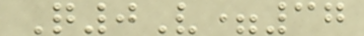Q0V=37
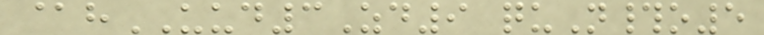@hUUD3Zd9 quN#o5
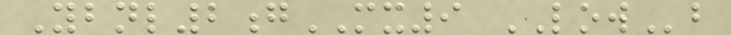Ybnl2gMX9 LOWb
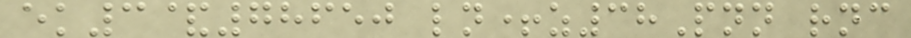ek3&78650 ln+z38Pnn rnc
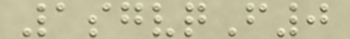1sgvqF0
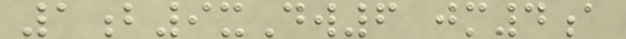1b9xDw6 jm4a
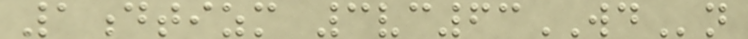1dtizm 3vc63WDn
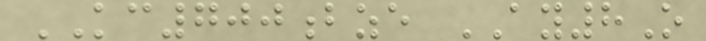KC700bze AY8O
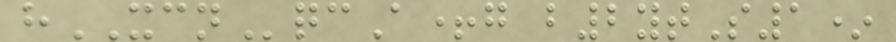hXCNqcA+g b2ytS1*
